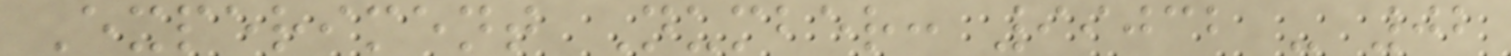Experiment Number: 99032 - 02
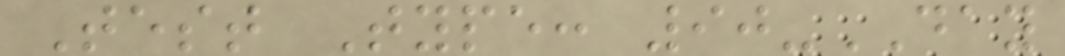Test Type: 90-DAY
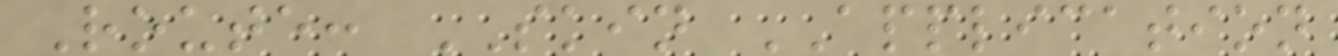Route: SKIN APPLICATION
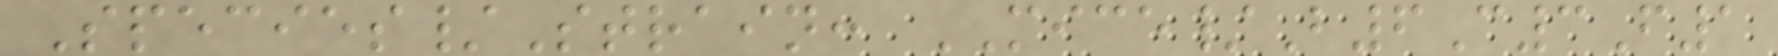Species/Strain: MICE/B6C3F1
